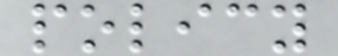policy
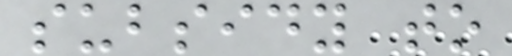subsidy to
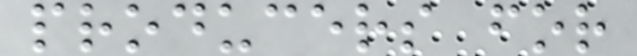producers for
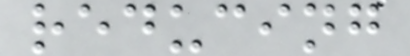reducing
